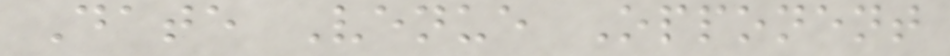Date Venue Opponent
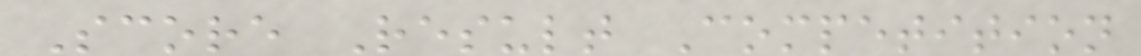Score Result Competition
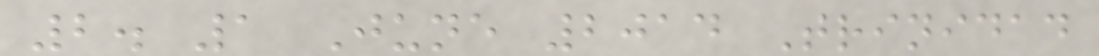2. 1 June 2014 Trinidad
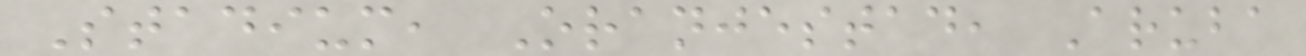Stadium, Oranjestad, Aruba
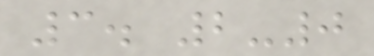3. 2-0
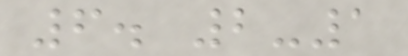6. 2-1
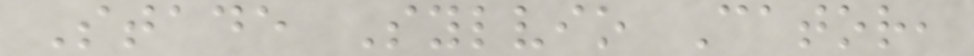Stade Sylvio Cator,
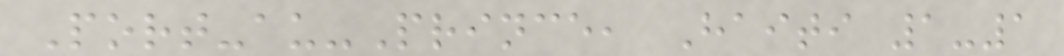Port-au-Prince, Haiti 1-1
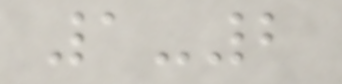1-2
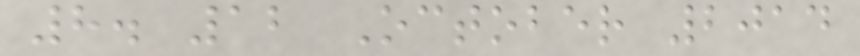8. 12 October 2014
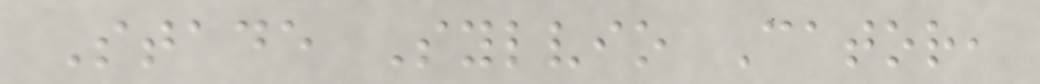Stade Sylvio Cator,
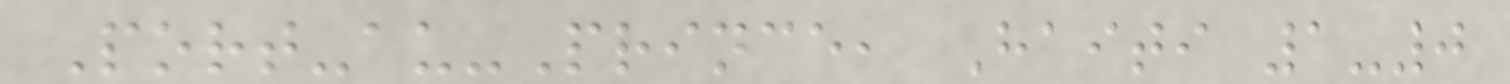Port-au-Prince, Haiti 1-0
